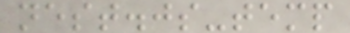nest.js-temp
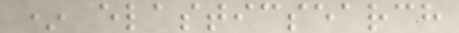* elasticsearch
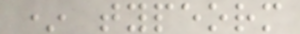* typeorm
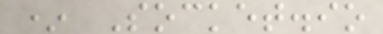* Socket.io
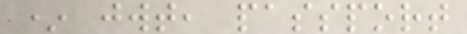* jwt, passport
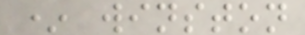* winston
